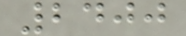2400
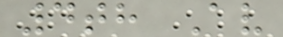4th Av
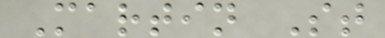Martin St
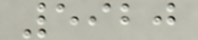5920
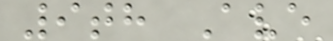9th Ave
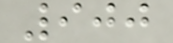900
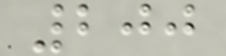200
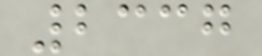2337
